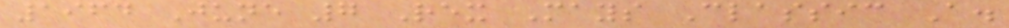1964 June 7 Rex Mays Classic A.
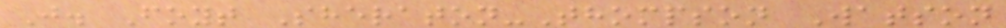J. Foyt Sheraton-Thompson Watson
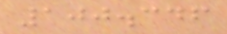100.346
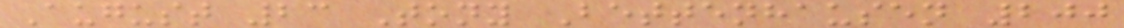August 23 Tony Bettenhausen 200
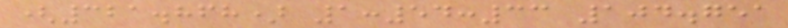(321.868) 1:54:33 104.751
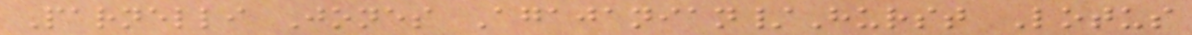Parnelli Jones Agajanian/Hurst Lotus
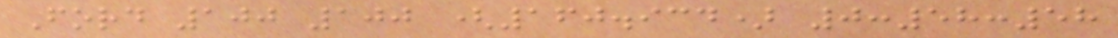Ford 100 100 (160.934) 0:58:58
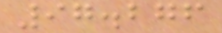97.276
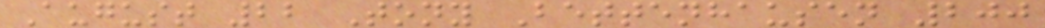August 22 Tony Bettenhausen 200
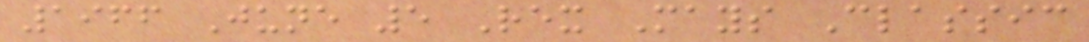1966 June 5 Rex Mays Classic
